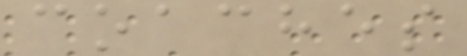coaches
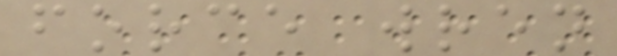force wren
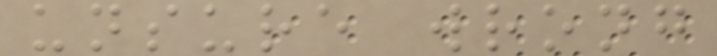unsure wrong
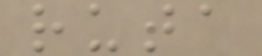ruta
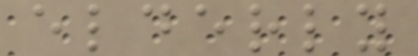elderly
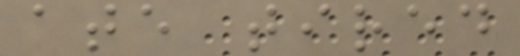ate tired
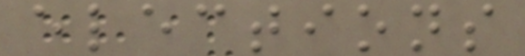elections
